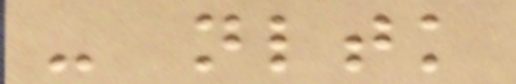- nltk
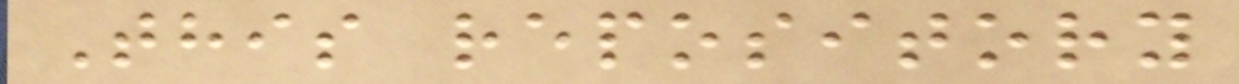This repository
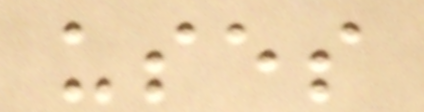uses
